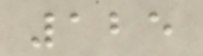125
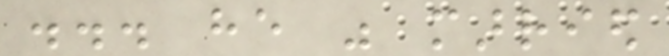... he was married
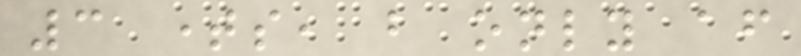3 times, but only after
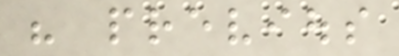his previous
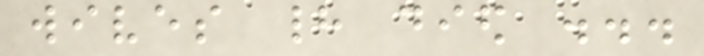wives had died ...
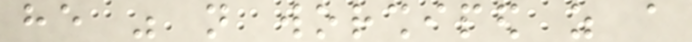he was not worshiped as a
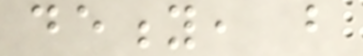deity, but
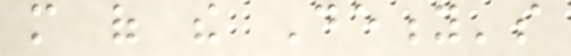more of the Deity's
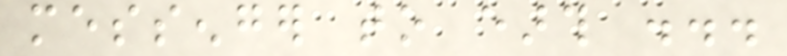messenger to earth ...
